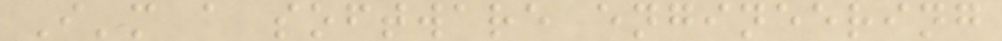I'm a software engineering
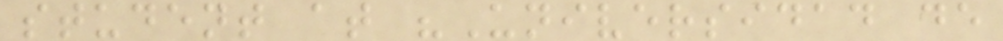student at "Universidad de
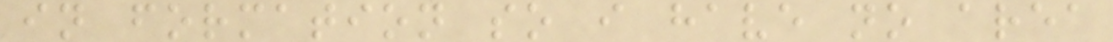in formation so i have no area
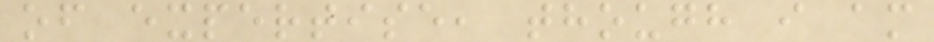of expertise, though i am
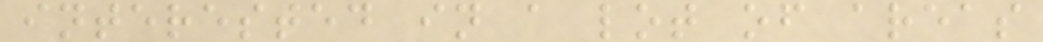interested in a lot of areas
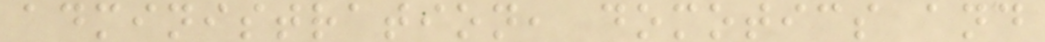administration, domotics and
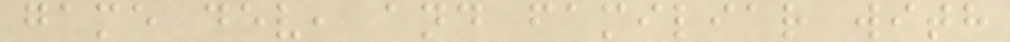game dev, and familiar with
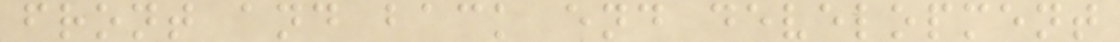front and back end development
